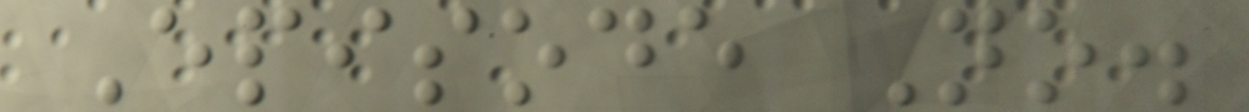Episode No.
